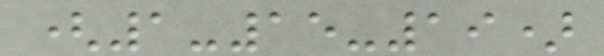(1-15-19)
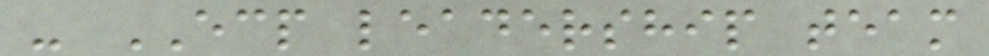- ECP leadership team
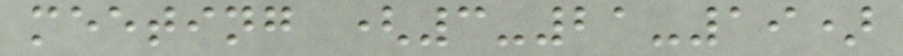meeting (3-21-19)
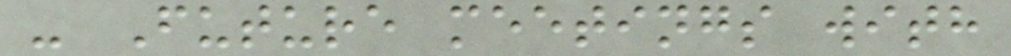- Future meetings with
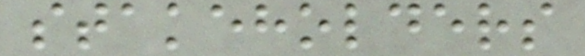stakeholders
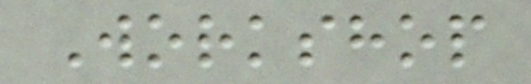Workshop
